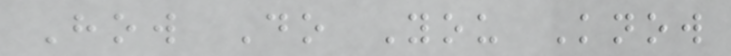How Do You Know
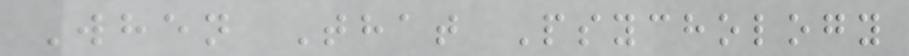When That Psychology
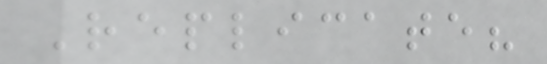Replicate?
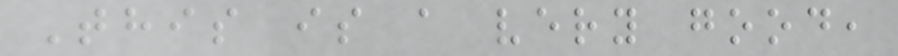This is a very good,
